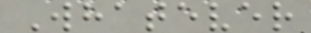Whatever
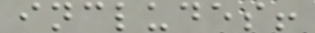includes!
